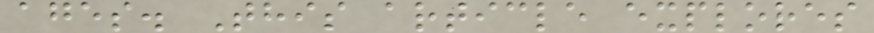ages. This article explores
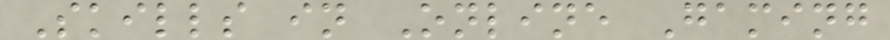Skills in Online Gaming
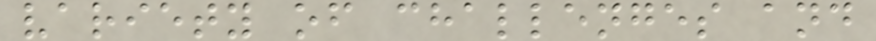variety of challenges and
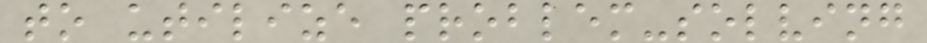to utilize problem-solving
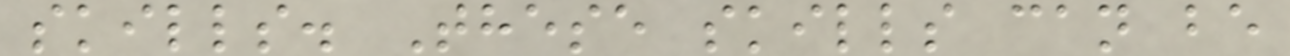skills. These skills can be
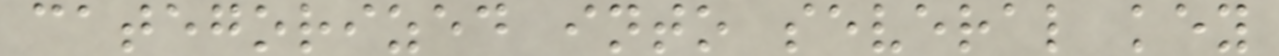categorized into several key
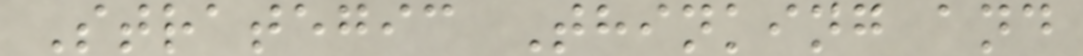Strategic Thinking and
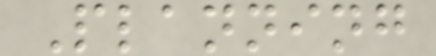Planning
